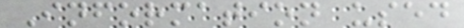Information used
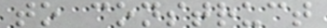to construct
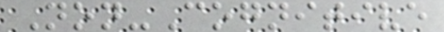Non-Cognitive
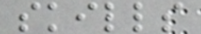skills
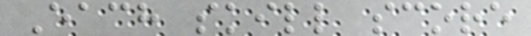Each skill score
